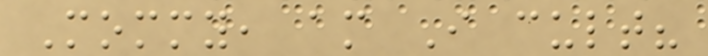Mommy, am I cult?
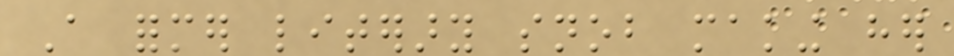A former literary snob making her
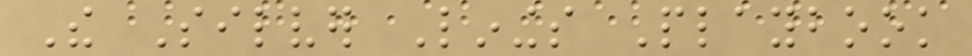The Silver Linings Playbook
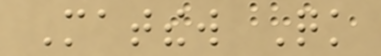Matthew Quick
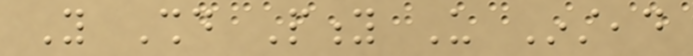You Should Pity Us Instead
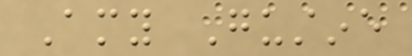Amy Gustine
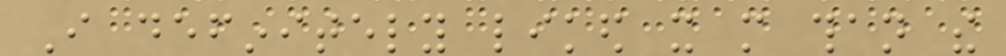I definitely liked it more than the
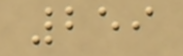259
